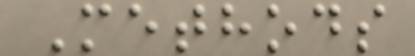Methods
